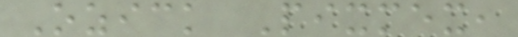Ozick Pixmex,
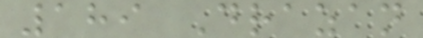189 Drazan
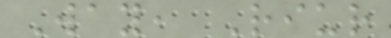Way, Riur
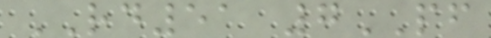RD51 7PF
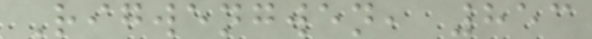Rigwengwen, 853
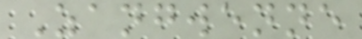Zangwenne
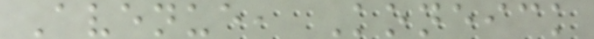Avenue, Koneick
